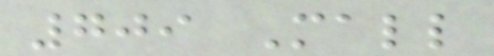709 Mall
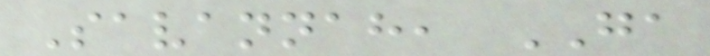Savannah, GA
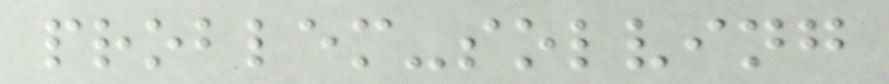problem-solving
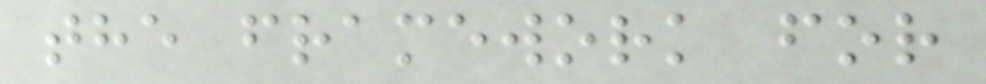the framework for
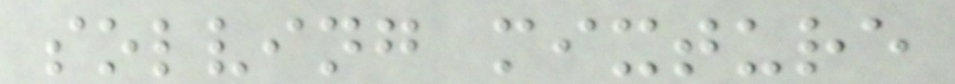solving mixture
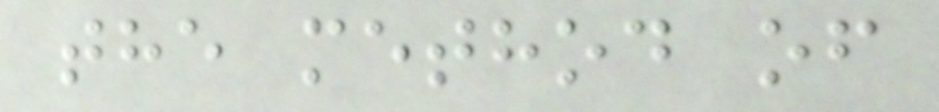the method of
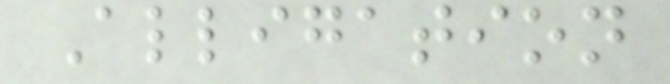Alligation
